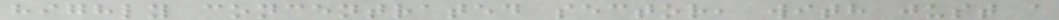highly concentrated sector, with just a
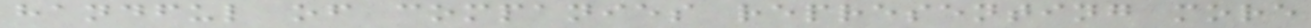handful of companies representing more
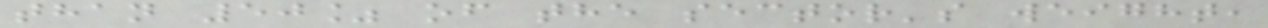than 50% of the sector's weight,
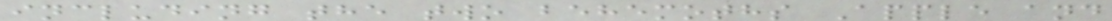including the two behemoths Apple and
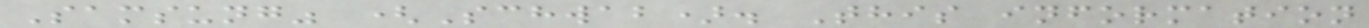Samsung" (Schwab). This information
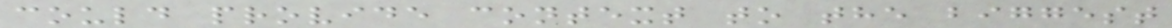could provide context to the biggest
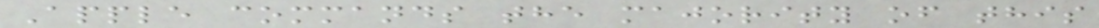Apple commands the majority of this
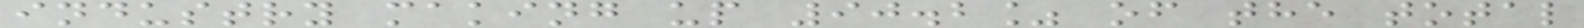industry making up 90.2% of the total
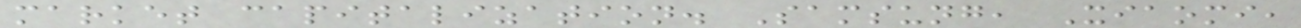market capitalization. Samsung, Xiaomi,
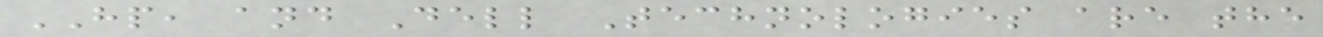HP, and Dell Technologies are the
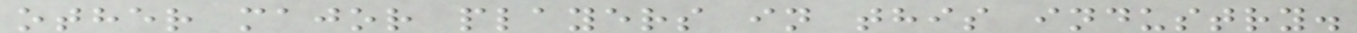other major players in this industry.
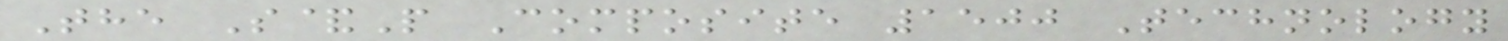The S&P Composite 1500 Technology
